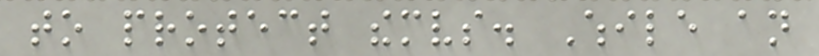to protect themselves. While an
